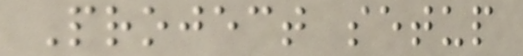Project setup
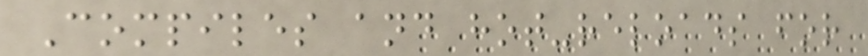Compiles and hot-reloads for
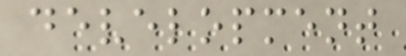development
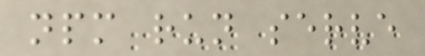npm run serve
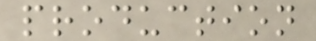production
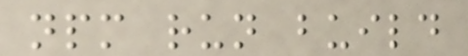npm run build
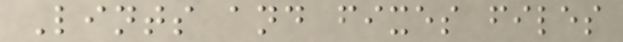Lints and fixes files
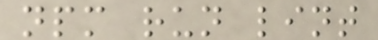npm run lint
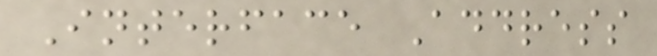Interface Address
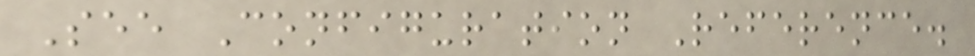See Configuration Reference.
